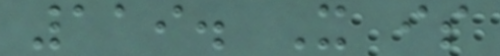119. It is
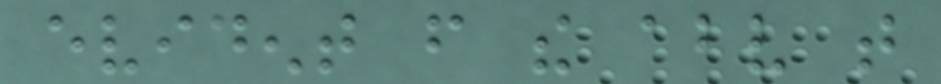evident from the above that
